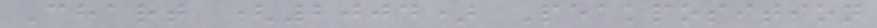Chart (2004) Peakposition
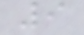9
